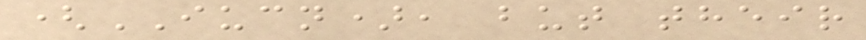(IUCN), but their
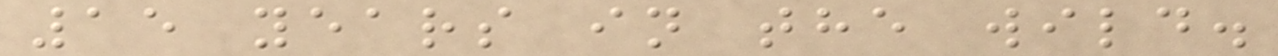15 years in the wild.
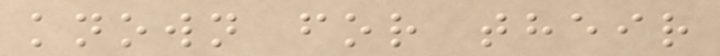known for their
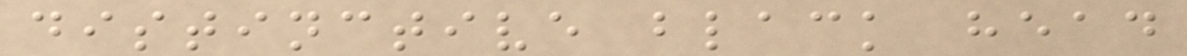distinctive black head
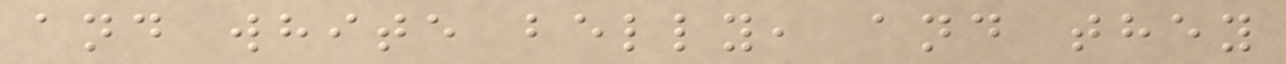and white belly, and they
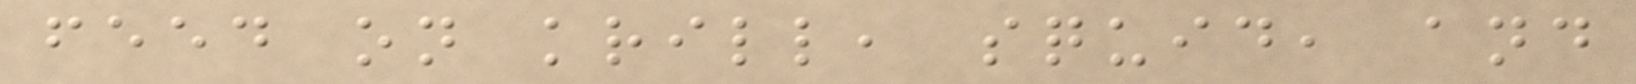feed on krill, squid, and
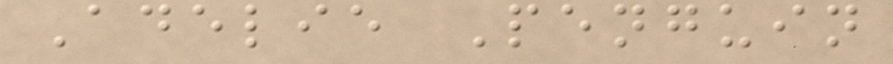Adelie Penguin
